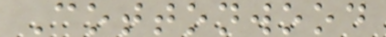Cottonwood
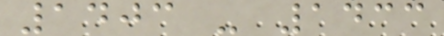1403 - 1433
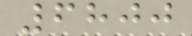6800
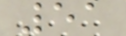51
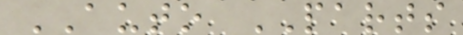AUTO PARTS
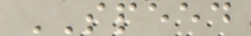SPEED
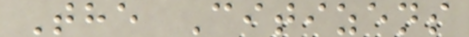The Citizens
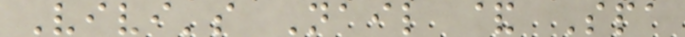Vivi's Nail & Spa
